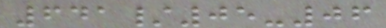641/05-06
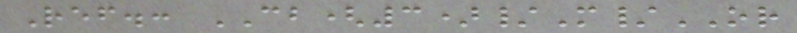Ref.: CB(3)/M/OR
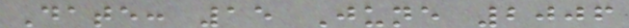Date: 15 June 2006
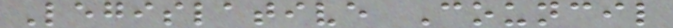Legislative Council
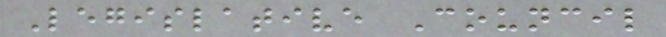Legislative Council
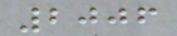2006
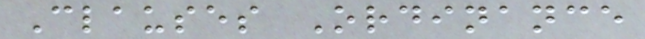Clauses Ordinance
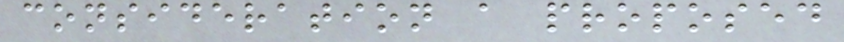consideration a proposed
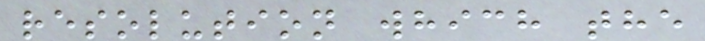resolution which the
